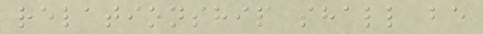relationship shall be
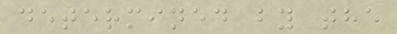determined by the
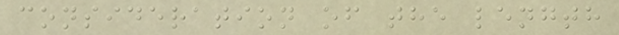consideration of the length
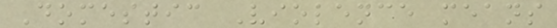Domestic Violence means
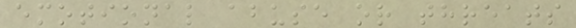emotional abuse or threats
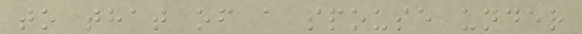to that of a spouse under
